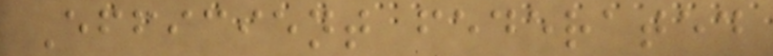Efficient federated
